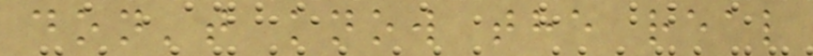don't know the real
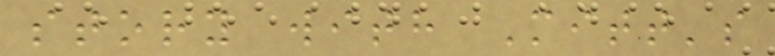story with Mitt's
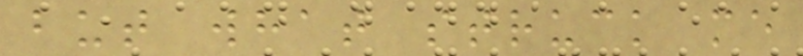but what struck me
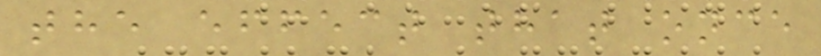the effect that once
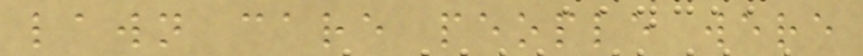lawn care people were
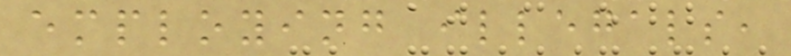employing illegals,
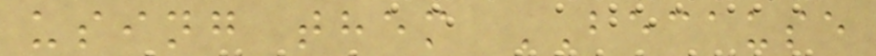using them BECAUSE
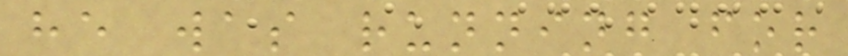he was running for
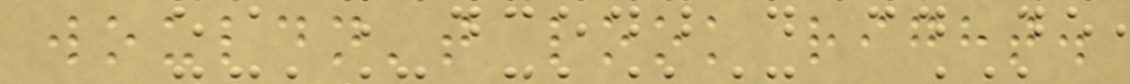wouldn't look right.
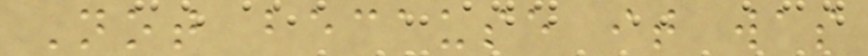Not because it was
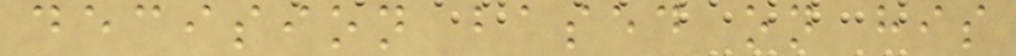decision based on his
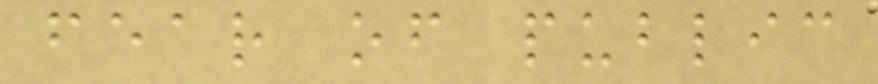fear of public
